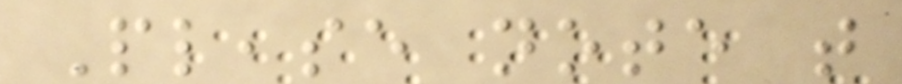Please note that
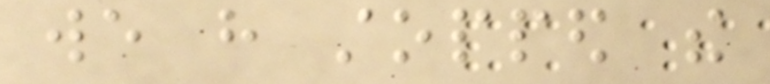we have stopped the
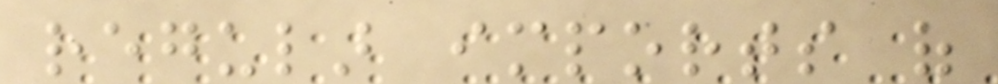regular imports of
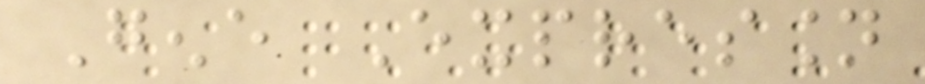Gene Expression
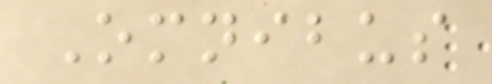Omnibus
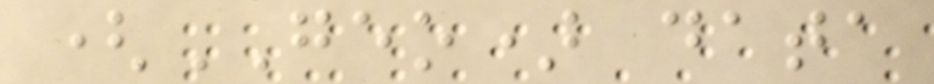(GEO) data
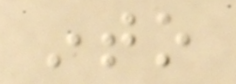into
